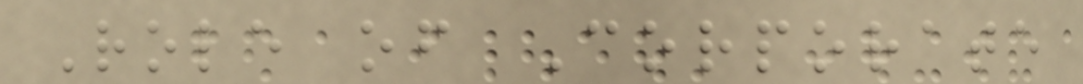Role of Corporate
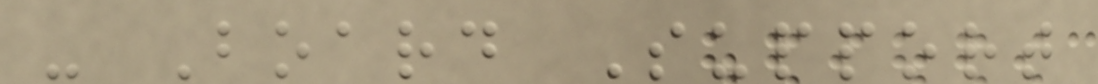- Board Support
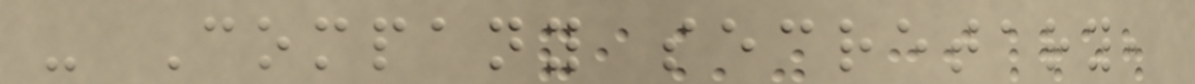- Company secretary,
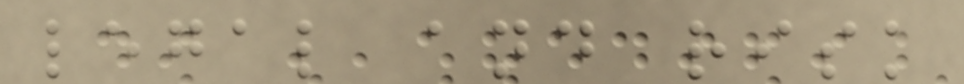legal and risk
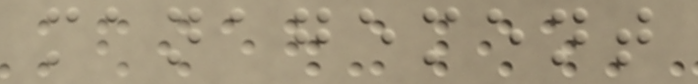management
